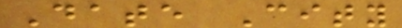Date City
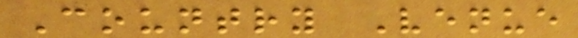Country Venue
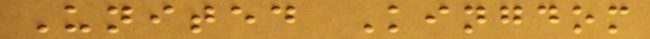United Kingdom
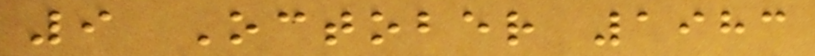9 October 1983
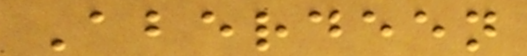Aberdeen
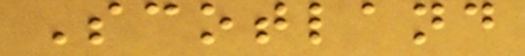Scotland
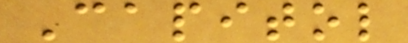Capitol
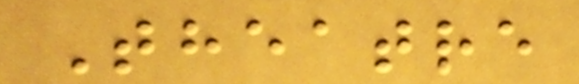Theatre
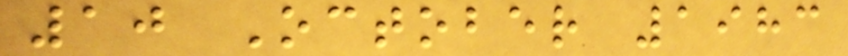10 October 1983
